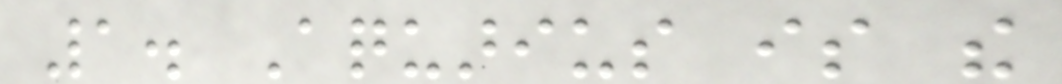1. Aquarius is the
